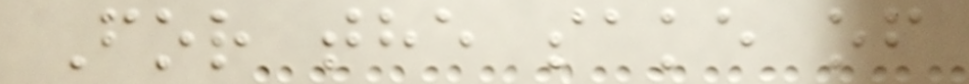For the sake of
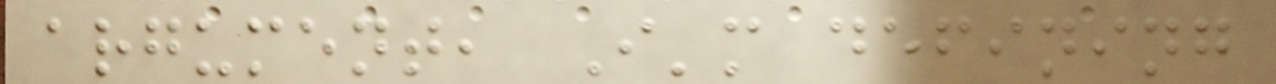argument, I'm defining
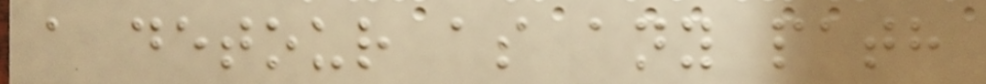a detour as any path
